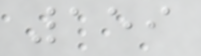159
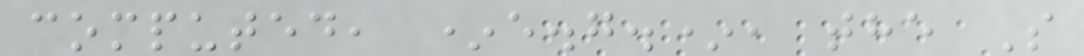computed, *e.g.*, the S
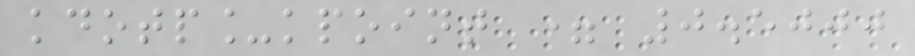kdotp_kpoint = 0.5000
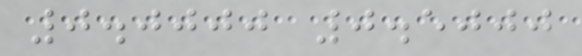0.0000 0.5000
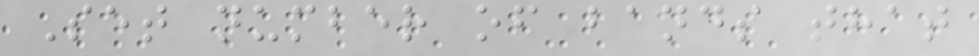Set number of bands that
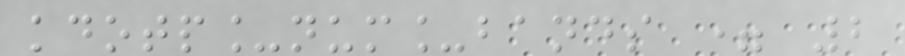kdotp_num_bands = 2
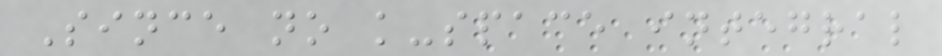Since no k-space integral
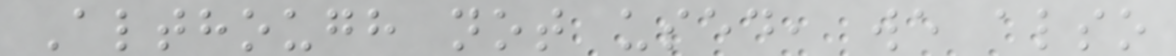Although not used, we also
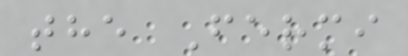the Fermi
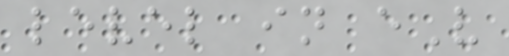level in eV
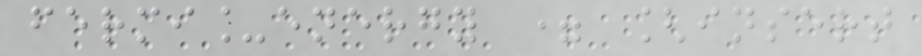fermi_energy = [insert
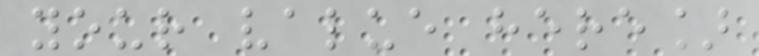your value here]
